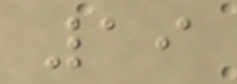19
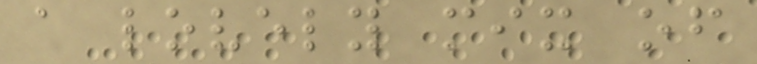a lovely mix of
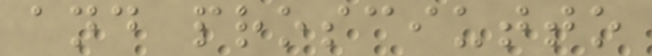and prosciutto
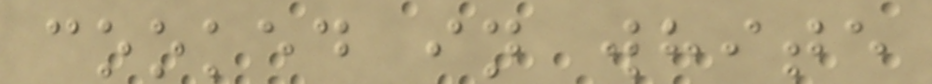cooked in white
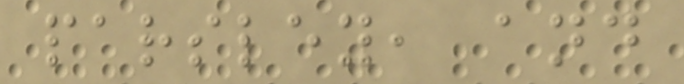parsley, and
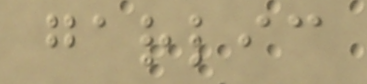garlic
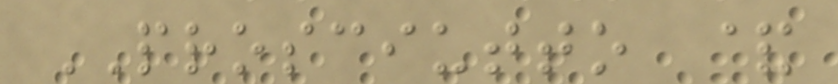PROSCIUTTO &
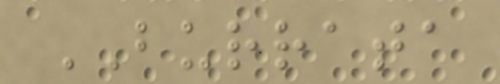BURRATA
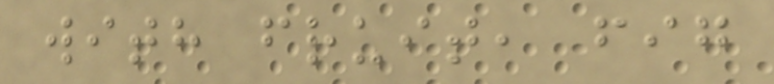with fruit, fig
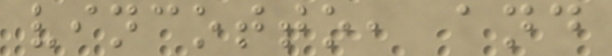vincotto, and
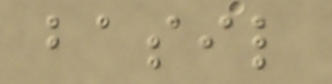basil
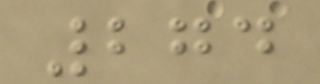274
